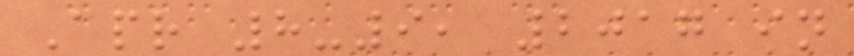Apr 8-9, 2017 in
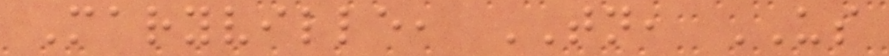Maryville, TN, US
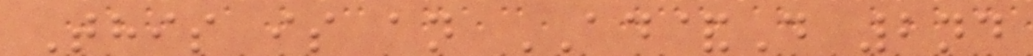This is an AD&D 2nd
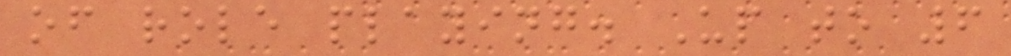of role playing. Up to 6
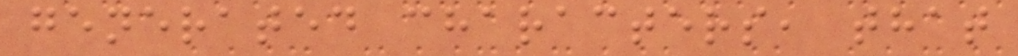generated characters, that
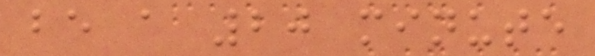be a 20 minute
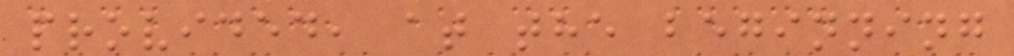provided, at the beginning
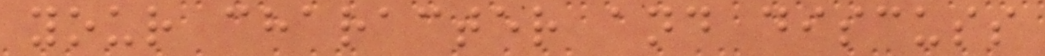your character and discuss
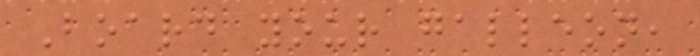Board your galleon,
